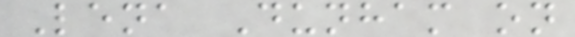Lena Dunham on
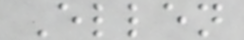Ellen
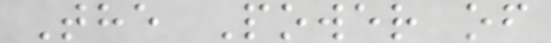The Power of
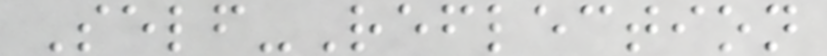Self-Reflection
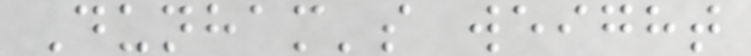Dunham's weight
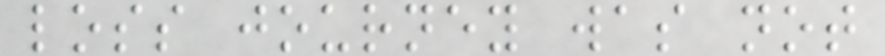loss journey was not
